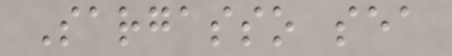Sargasso sea
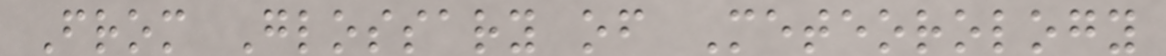From Glossary of Meteorology
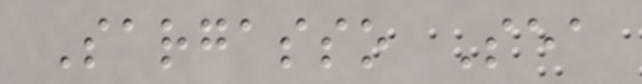Sargasso Sea
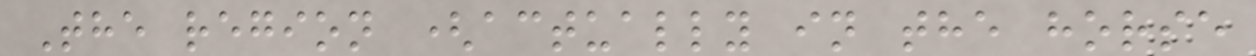The region (actually in the horse
